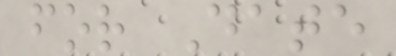for Date
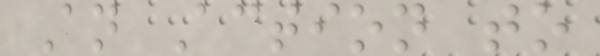An Action to
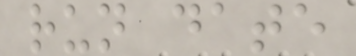run date
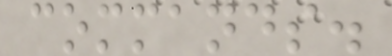commands.
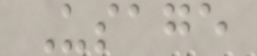Usage
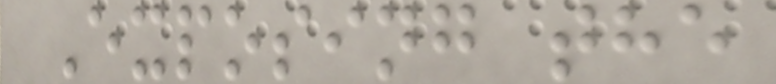Exposing the
